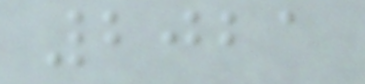2021
